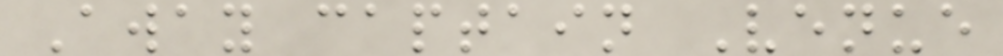Away captain Venue
